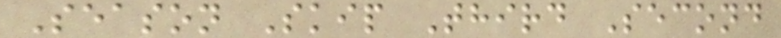Season Skip Third Second
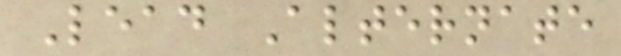Lead Alternate
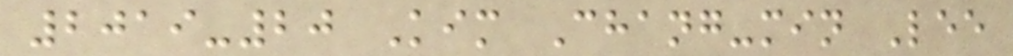2019-20 Kim Chang-min Lee
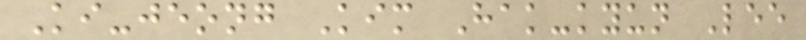Ki-jeong Kim Hak-kyun Lee
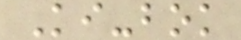Ki-bok
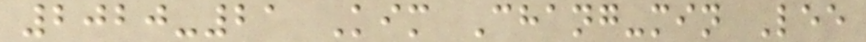2020-21 Kim Chang-min Lee
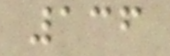136
